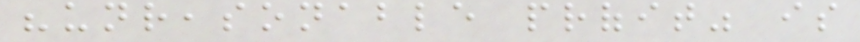"unreasonable profit" is
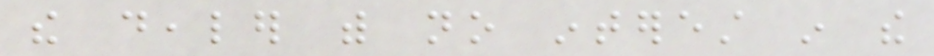the dealer with no interest in the
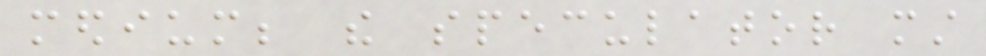medium; the speculator must
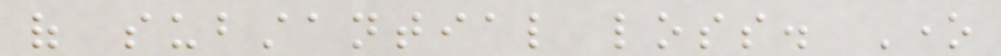of substantial loss. One
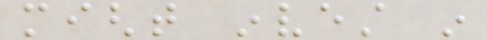might invest in
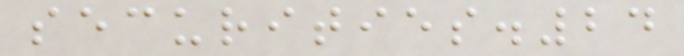securities.24
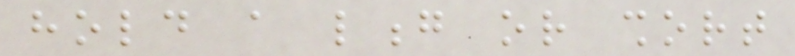hold a long or short
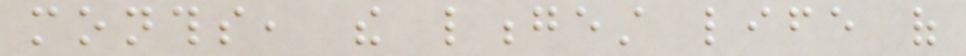months, the longest life of
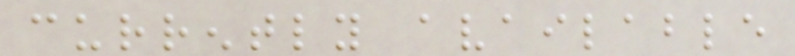currently available
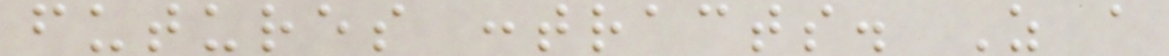futures contracts. As a
